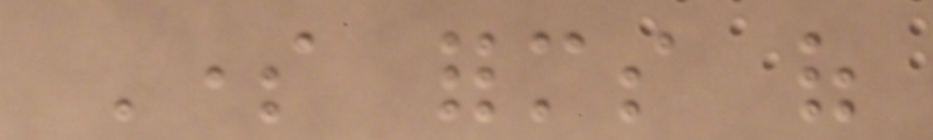Some forms of
